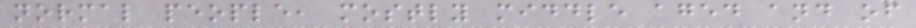normal people, mostly middle aged and of
